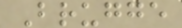Brugge
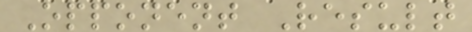Opponent Result
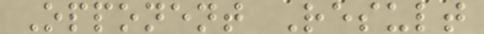Opponent Result
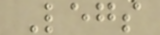Legs
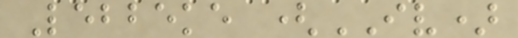Lebbeke (IV)
